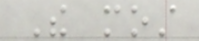The most
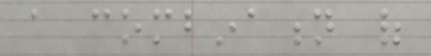a combination of
